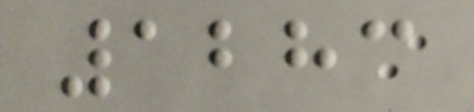1283
